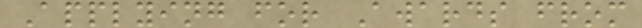Applying for Awards from
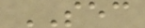SEC
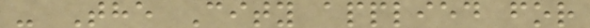- The City applied for
